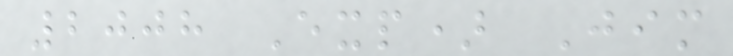2008 Exp) Jim
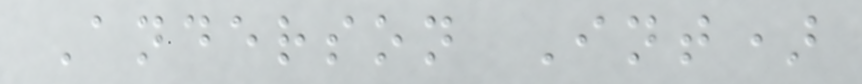Anderson Int)
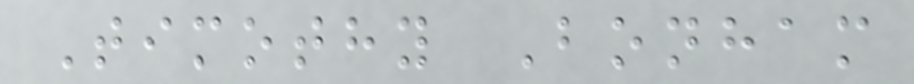Timothy Bonham
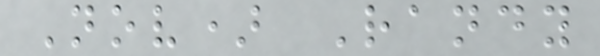Nov) Randy
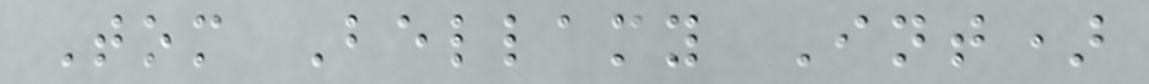Tom Bellamy Int)
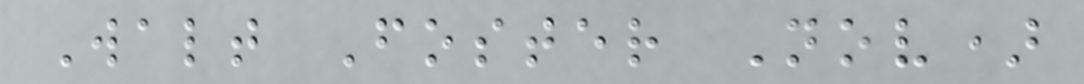Walt Foster Nov)
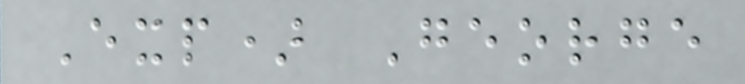Exp) George
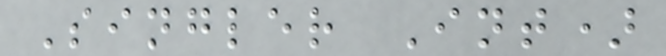Singler Int)
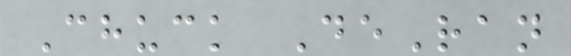Chuck DeRan
